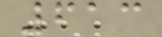613
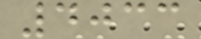4033
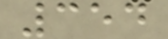354
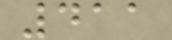411
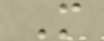M
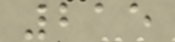215
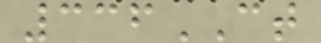336CT
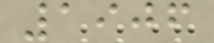1906
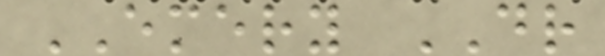EMERY DR
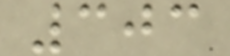303
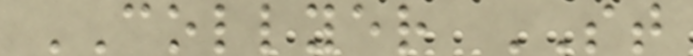COLLYER ST
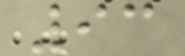93
